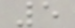5
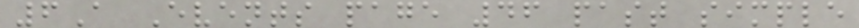6A Events page 46 past simple
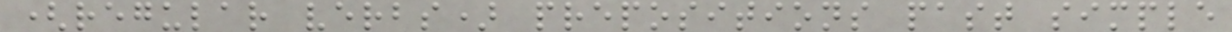(regular verbs) prepositions past simple
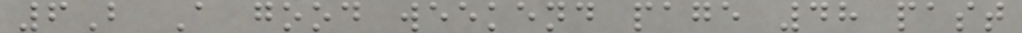6B A good weekend page 48 past
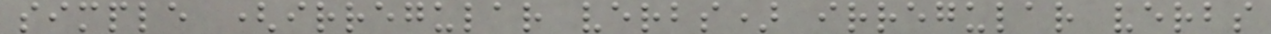simple (irregular verbs) irregular verbs
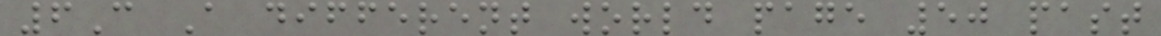6C A different world page 50 past
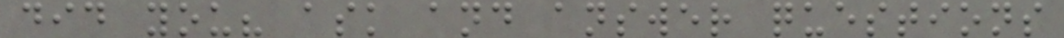did you? ask and answer questions
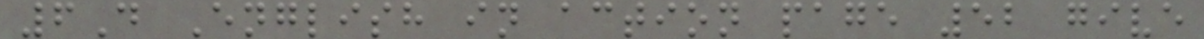6D English in action page 52 give
